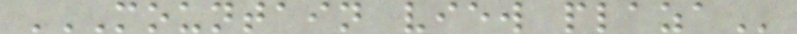MOUNTAIN VIEW PLAZA
